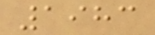1983
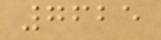7625
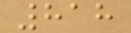818
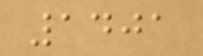1401
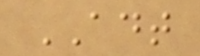ADT
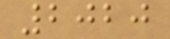2020
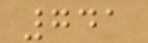741
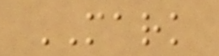MARK
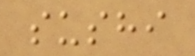sushi
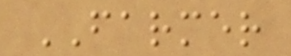FARMER
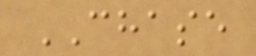CHASE
